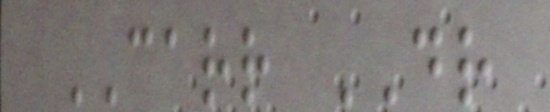CARR DR
